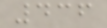436
